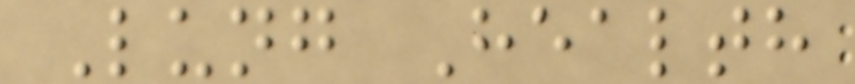Lung Health
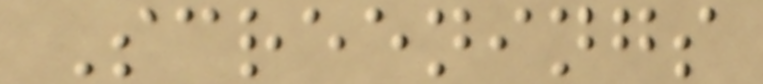Screenings
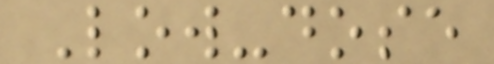Low-dose
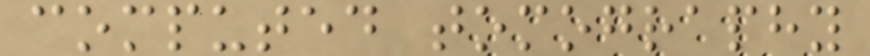computed tomography
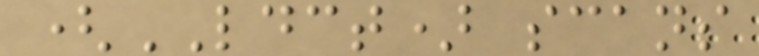(LDCT) scans
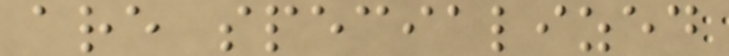are specialized
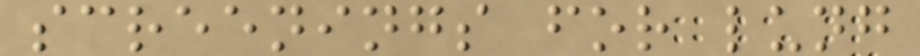screenings for lung
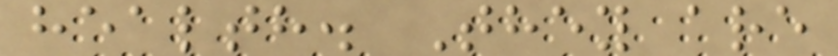health. They are
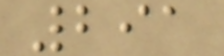291
